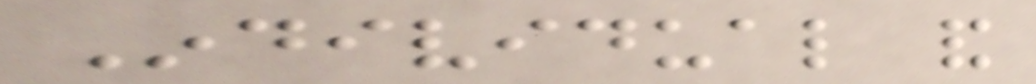Individual and
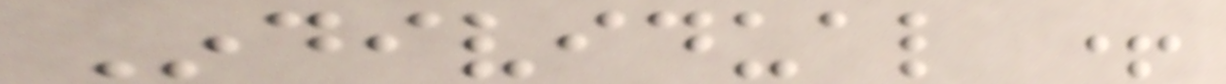Individual +
